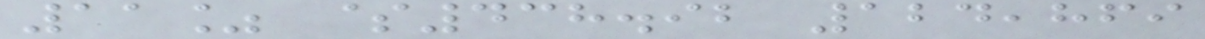11% $438.92 124,869
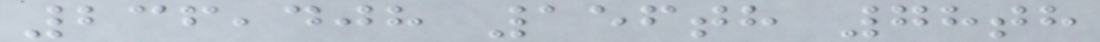236,408 156th 78th
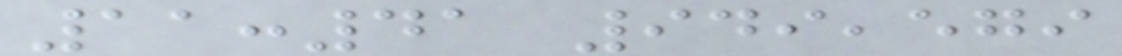11:41 949,579
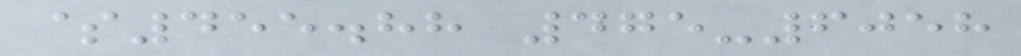$455.88 475-6058
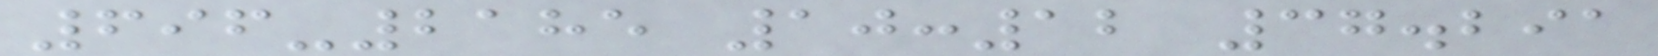696-2185 10:12 37.291
